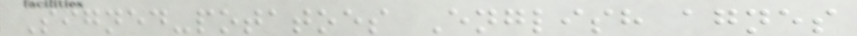Signed-potatoes English agnes
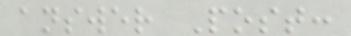answer Post:
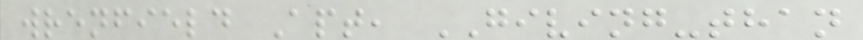wrenfield Apt, GIVING-than
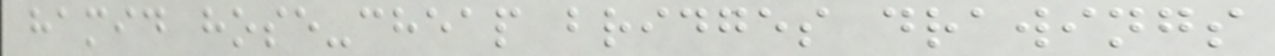hamid hose-cheap bridges drawings
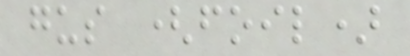gus (foil)
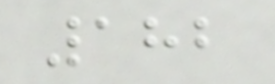182
